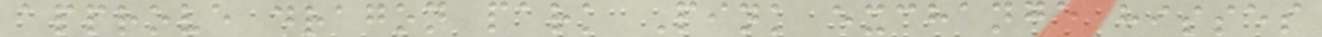approve dragon park Pink exchange hisses
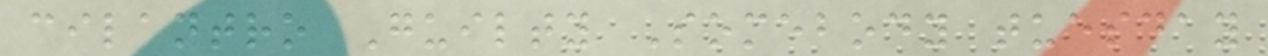cilantro Guilty Somebody tuesday
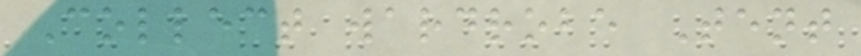Collect wardrobe Tent
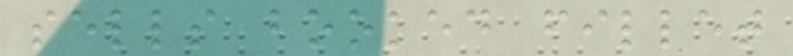sells booked fillet
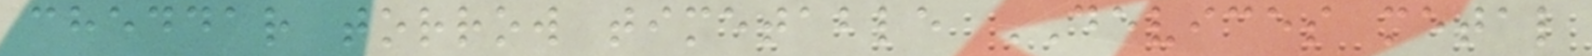cheddar torrow timetable DEVICES metal
